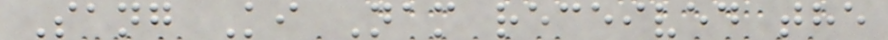Sang Ki Nam received the
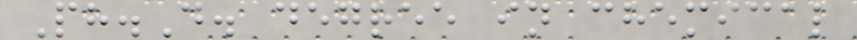Ph.D. degree in chemical
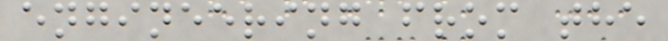engineering from the
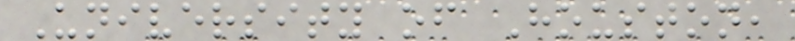University of Houston,
